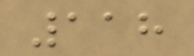118
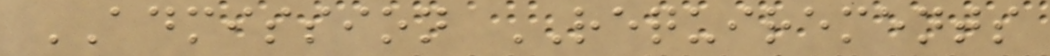ADMISSION REQUIREMENTS
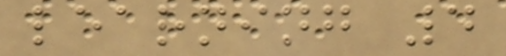learning 4
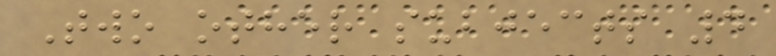Two other subjects 4
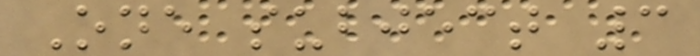One subject 3
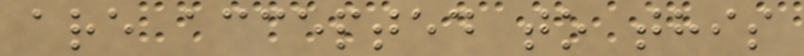are accepted to this
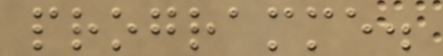programme.
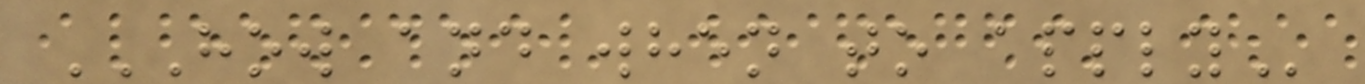HOW AND WHEN TO APPLY
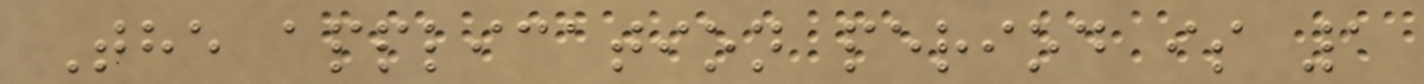The application period is 1
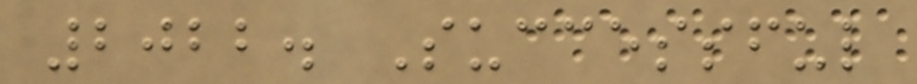2022. Successful
